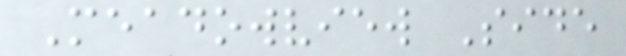Meadowview Side
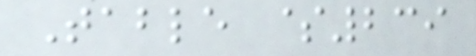Table $239
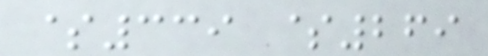$339 $269
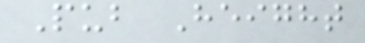Pub Height
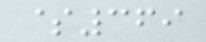$369
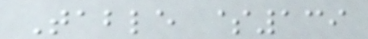Table $139
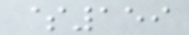$159
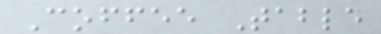Coffee Table
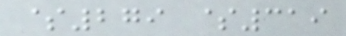$279 $319
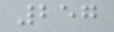257
